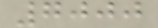7000
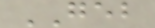GEB
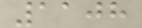1108
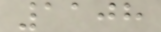1108
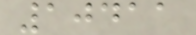10411
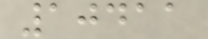10411
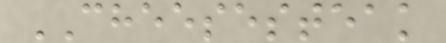CHEESESTEAK
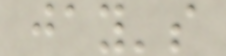jay's
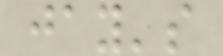jay's
